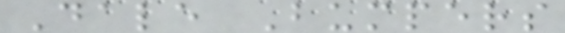Dale Bumpers
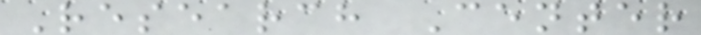Research Center
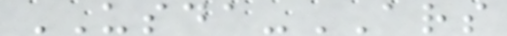USDA-ARS
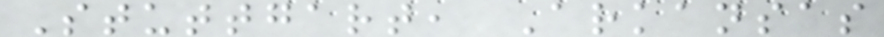Stuttgart, Arkansas
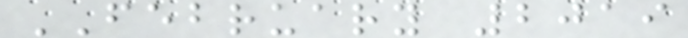FEBRUARY 2019
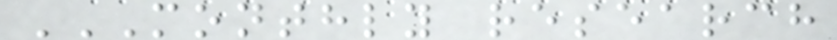MONTHLY RESEARCH
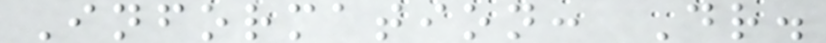Information: Dr.
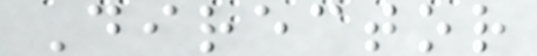Director
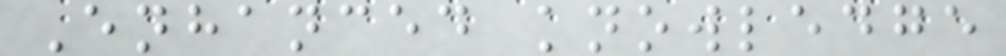Enhanced knowledge
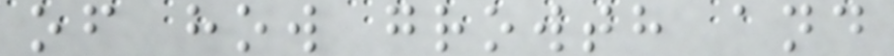of how growth and
